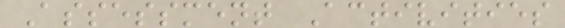Assessment Activities
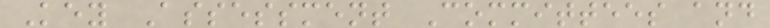Key Assessment Committees and
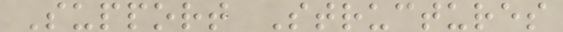Support Structures
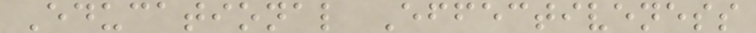Educational Effectiveness
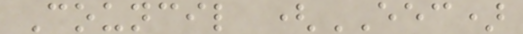Council (EEC)
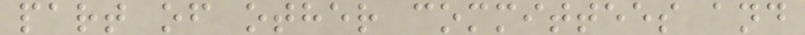part of other committees and
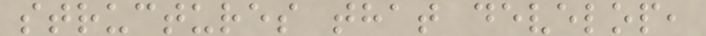structures that develop,
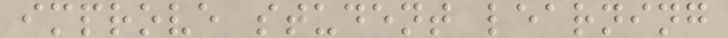improve student learning
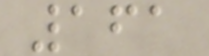161
